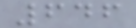646
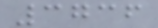3736
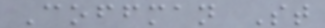Coffman St
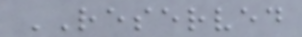RESERVED
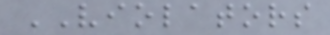VIOLATORS
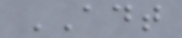ADT
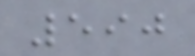590
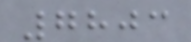7803
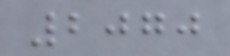2070
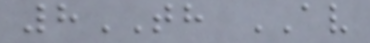8TH AV
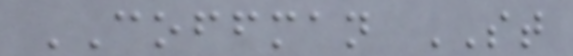COFFMAN ST
